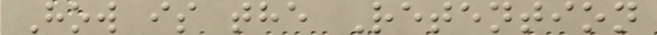How is the Retention
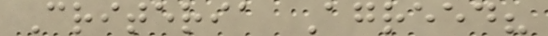Criteria Agreed?
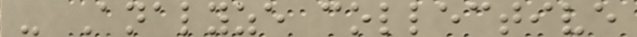- Analyze collective
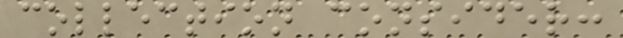collection consider:
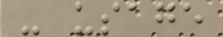- usage
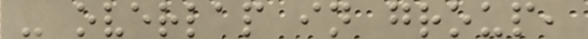- overlap in group,
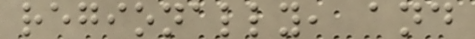regionally, and
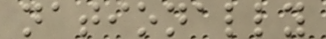nationally
